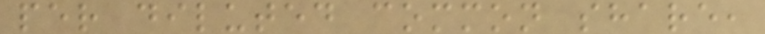per diluted common share,
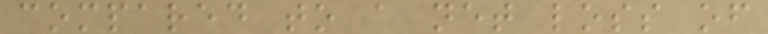compared to a net loss of
